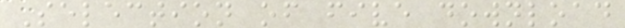Selection of five download
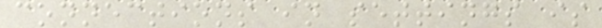connections in settings is
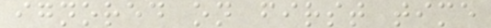ignored on first time
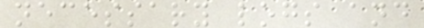necessary logs and
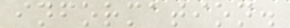information.
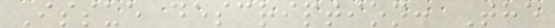Issue description: The
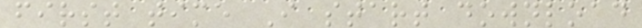first time I start download
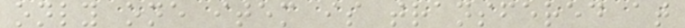only one item is transfered at
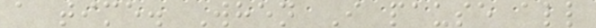a time. When I pause all
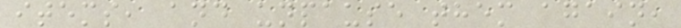items, and unpause them again,
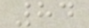84
